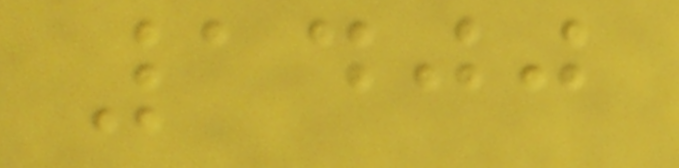1400
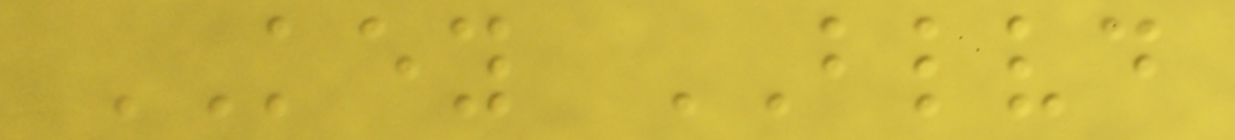KEY BLVD
